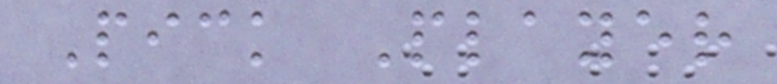Pick Player
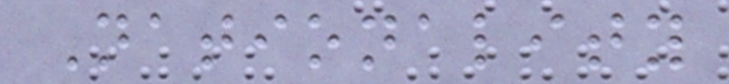Nationality
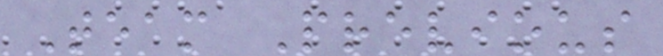Team Previous
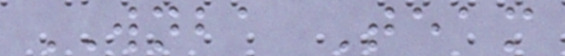WNBA Team
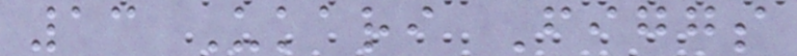13 Ukari Figgs
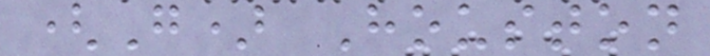(G) Houston
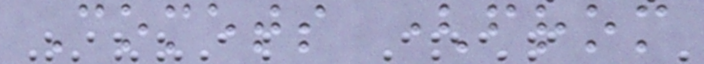Comets (from
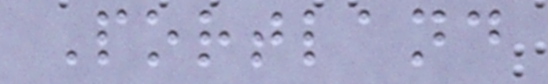Portland
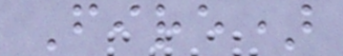Fire)
